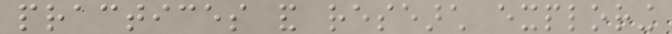practices and research exploring
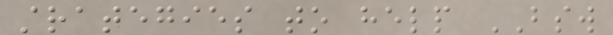strategies to help BSW
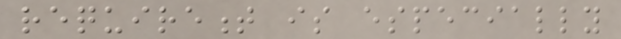requirement is especially
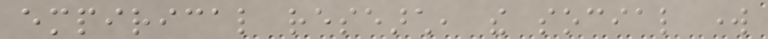empirical research, the social work
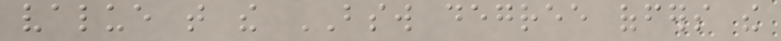value that the BSW degree offers the
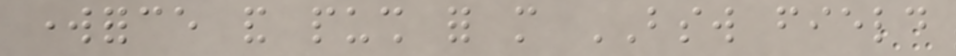workforce and push for more BSW field
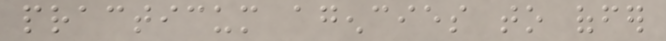practicum agencies to offer
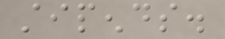stipends.
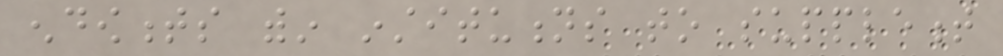endowments within institutions to supplement
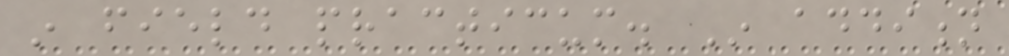in field practicum. In addition
